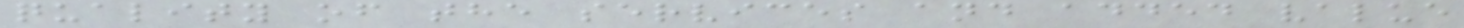quality of the services and added value
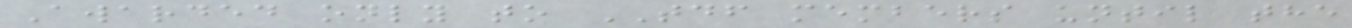Awarded only to TDF members until the
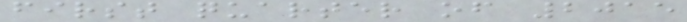first quarter of 2015
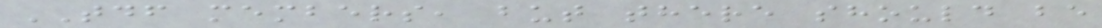TDF members, but there should be
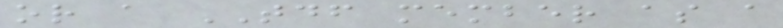or a TDF member as a
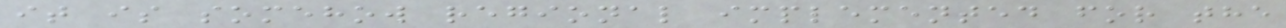it is somehow regional implemented for the
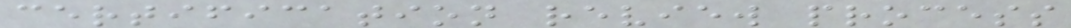certification review process
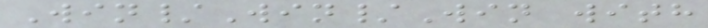Win/Win/Win with
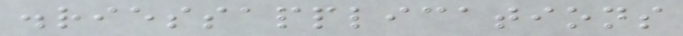.riessapplications
